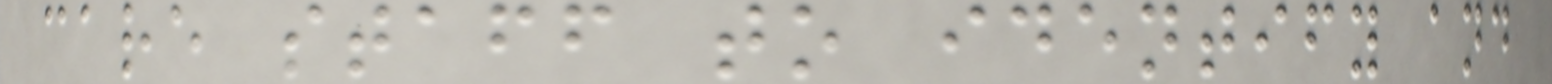care staff to identify and
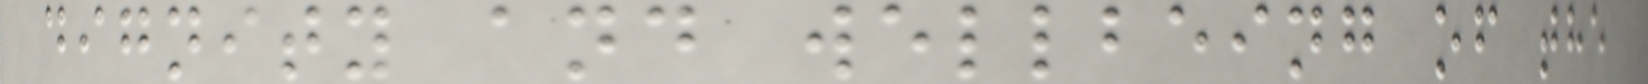dignity and wellbeing of the
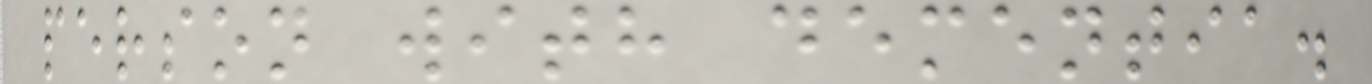person with dementia.
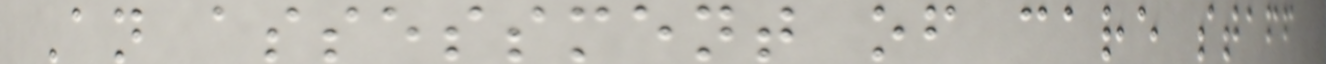An assessment of care staff
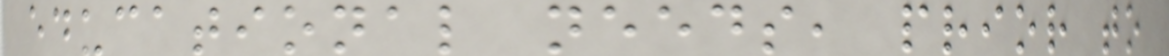educational needs, prior to
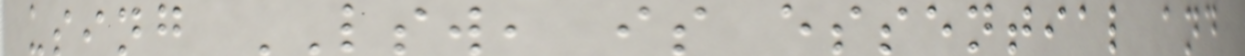using LSW, is essential and
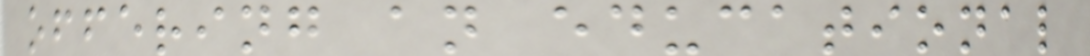offering an educational
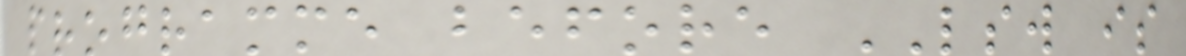programme before LSW is
